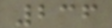236
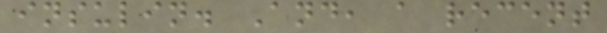insulin. And, a recent
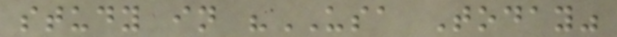study in "USA Today"
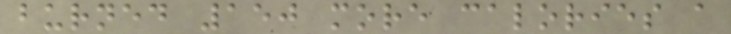burned 150 more calories a
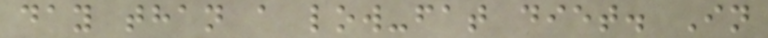day than a low-fat diet. In
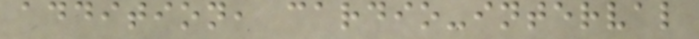addition, cardio-interval
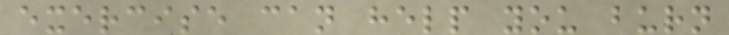exercise can help you burn
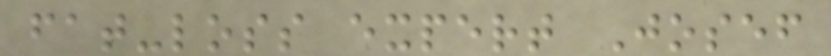fat-loss expert Josef
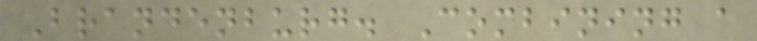Brandenburg. Combining a
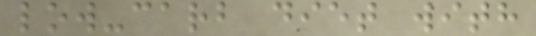low-carb diet with
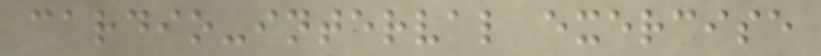cardio-interval exercise
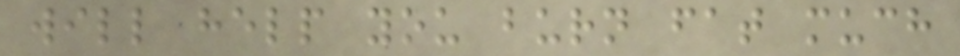will help you burn fat much
